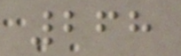268
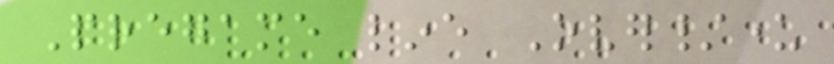Pregame line Over/under
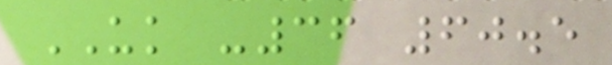UK -36 60.5
